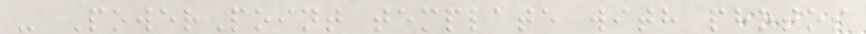- PowerPoint template with photos
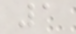1
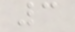3
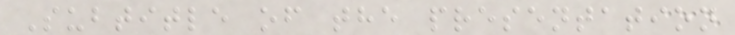Subtitle of the presentation
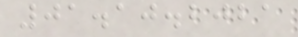01.10.2021
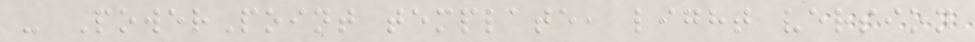- PowerPoint template, light version
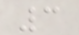3
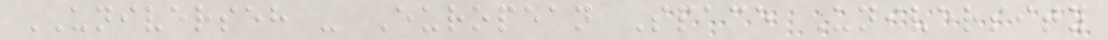UNIVERSEH - European Space University
